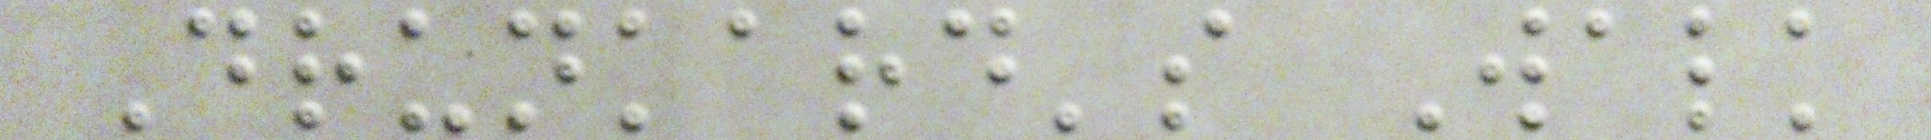Drunkard's Walk
